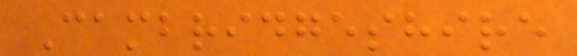Cambridgeshire
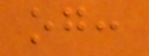og:
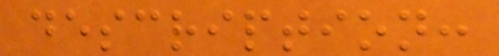description:
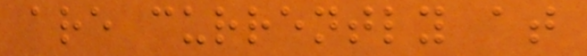are currently at
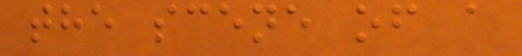the scene of a
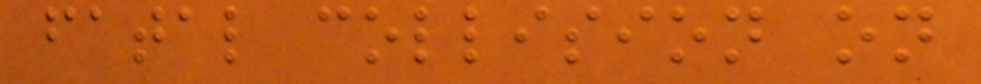fatal collision on
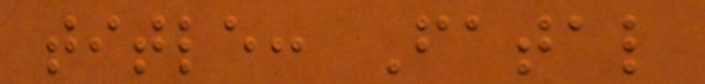title: Fatal
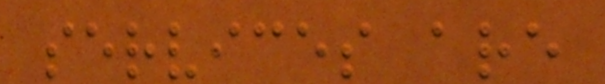services are
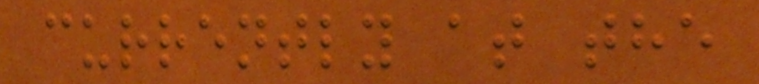currently at the
